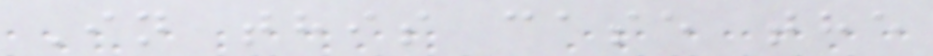In this case the
